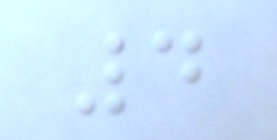4
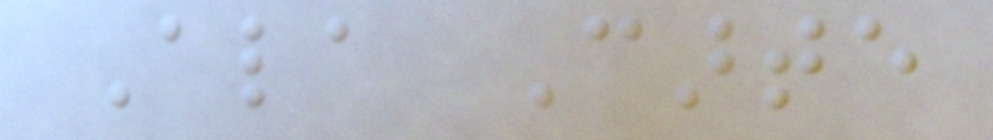Ala Carte
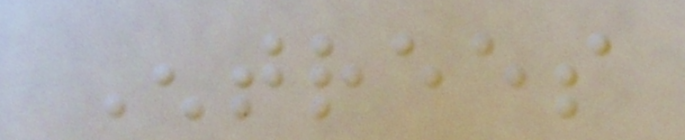Entrees
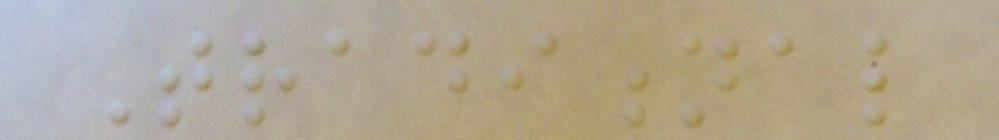Traditional
